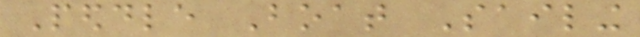Peddle Boat Sailing
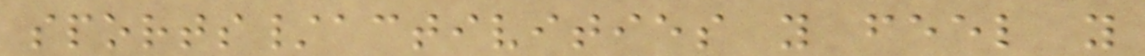sports/activities you feel you
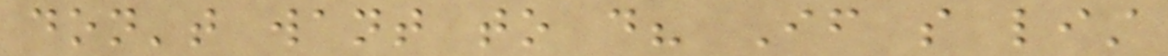don't want to do? If so list
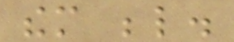them below.
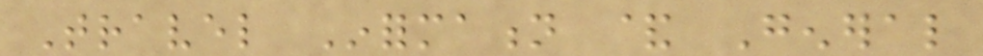Travel Information & General
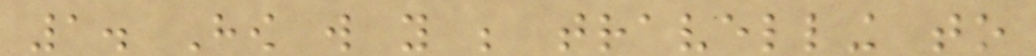1. How will you be travelling to
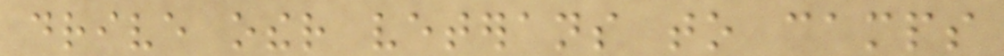drive other veterans to camps
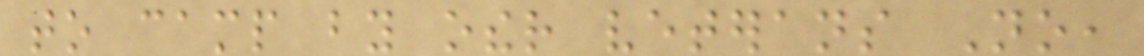to camp by other veterans No,
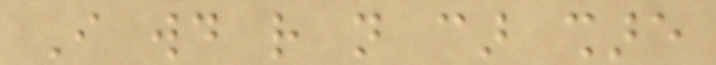I would rather not car share
